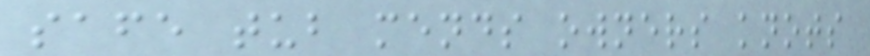safe tub mends owners knots
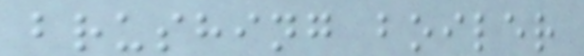brushing boiler
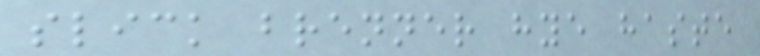slick brenner hye haste
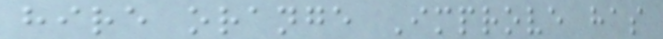hire orange Improve has
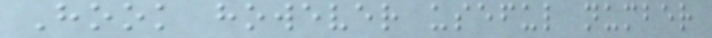Hook however useful number
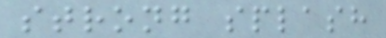strong splash
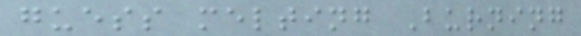guess melting Burning
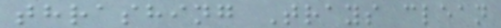thrashing Trays clean
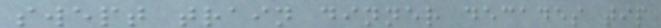swept train dinner decades tip
